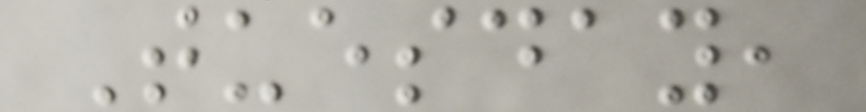Tuesday,
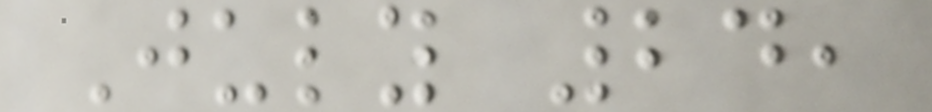July 24,
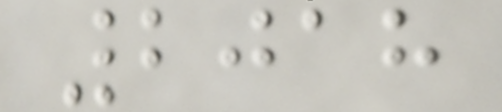2018
